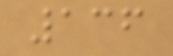136
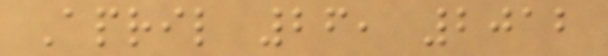April 26, 2012
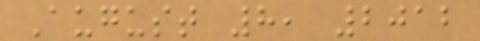August 8, 2012
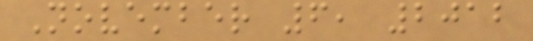November 6, 2012
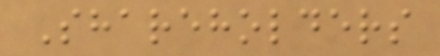Shareholders
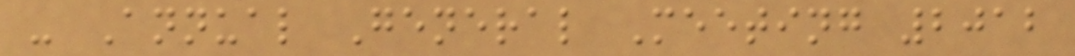- Annual General Meeting 2012
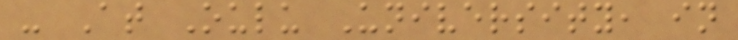- At Oulu University, in
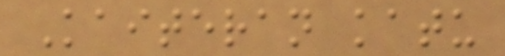Kaiteran katu
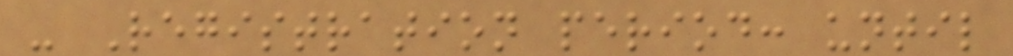- Registration period: until
